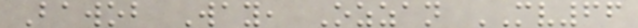Bawob Way, Ozzan MV66
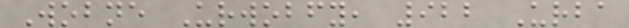Wobne Urwobfy, 922 Urba
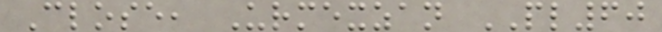Close, Urmexzan PL60
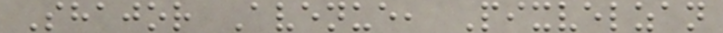Shajor Avenue, Pixvelzan
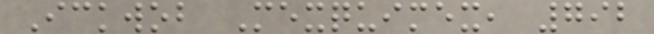Ickwob Mexquimex, 792
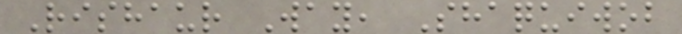Rishaur Way, Shaquiwob
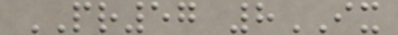PR57 8IX
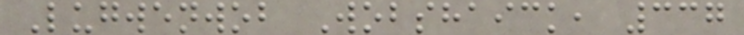Lugwenwob Wobshaick, 337
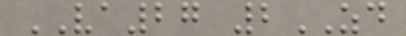VA27 2ZD
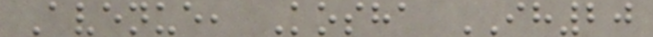Avenue, Kosha IH20
